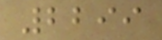2299
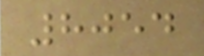8054
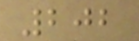202
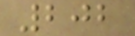202
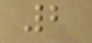2
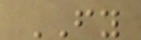FY
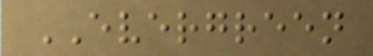EVERGREEN
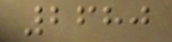2680
